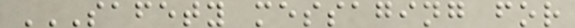SAFETY MESSAGING FOR
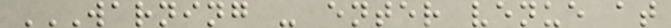WARNING - ENTER VENUE AT
